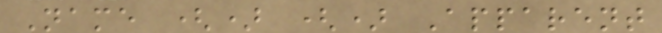Name () () Apparent
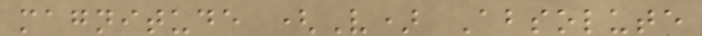magnitude (V) Absolute
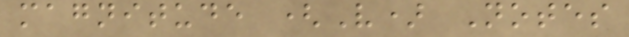magnitude (V) Notes
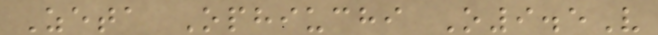Zeta Ophiuchi O9.5V
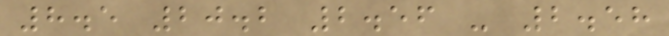8.5 20.2 2.56 - 2.58
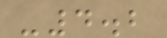-4.2
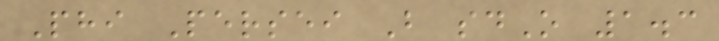Phi Persei B sdO 1.3
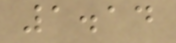1.14
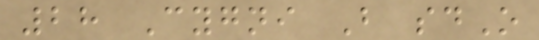28 Cygni B sdO
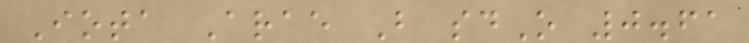Iota Arae B sdO 0.61
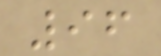96
